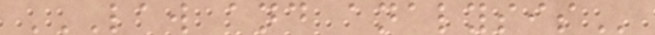LAW AND ANALYSIS
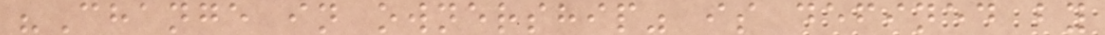"Change in ownership" is defined by
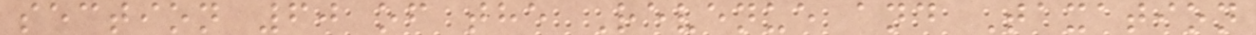section 60 of the Revenue and Taxation
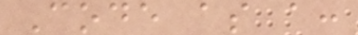Code as a:
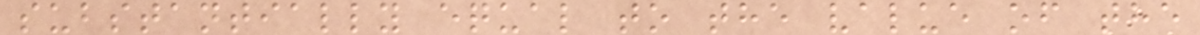substantially equal to the value of the
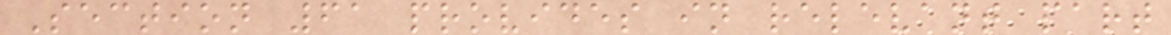Section 61 provides in relevant part
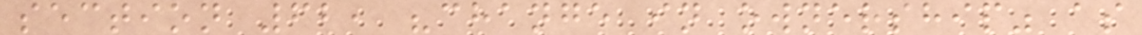section 62, "change in ownership" as
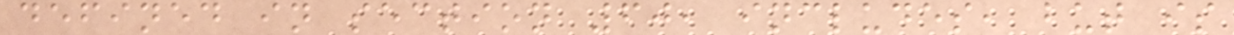defined in section 60, includes, but is
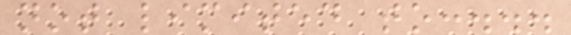not limited to:...
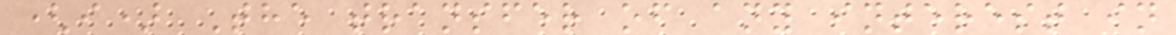(i) The transfer of any interest in
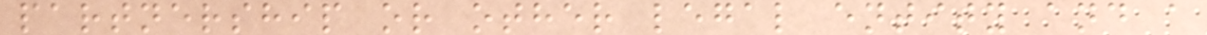partnership or other legal entity and a
